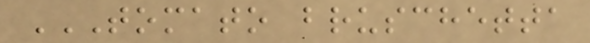TOMATO BRUSCHETTA
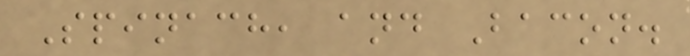Spinach, and Bacon.
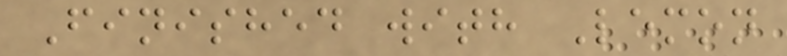Finished with Lemon
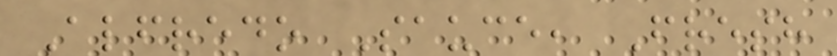Alfredo Sauce, Fresh
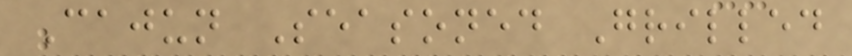Cajun Seasoned Grilled
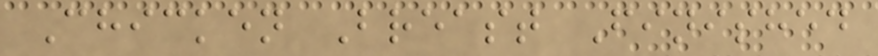Chicken Breast Finished
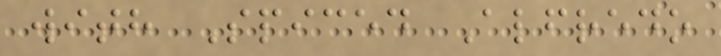with Spiced Alfredo
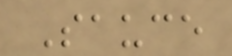Sauce
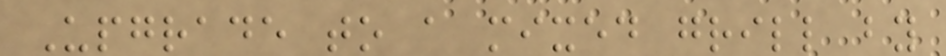Upgrade to a mixed grill by
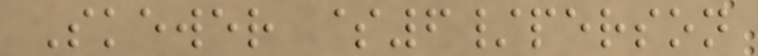Skewer $6/person
